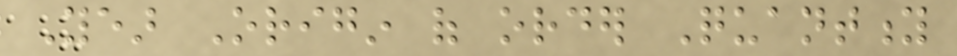Year Origin of order Quantity
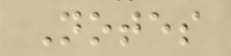Notes
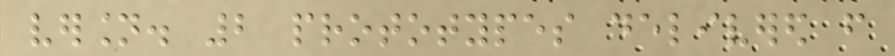version. 2 prototypes delivered from
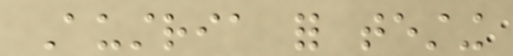Austria for testing
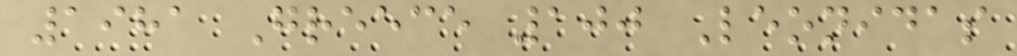1981 Greece 100 Leonidas
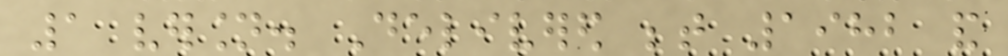1 version. Delivered between 1982 and
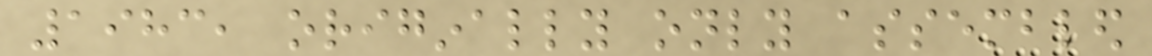1983, originally only assembled
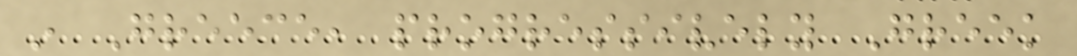in Greece, progressively Greek
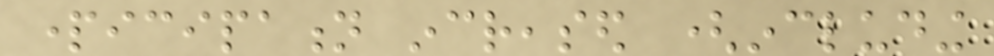participation increased (including
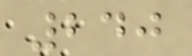240
